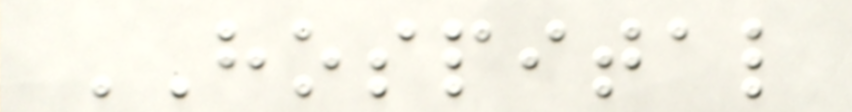HOSPITAL
